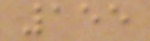155
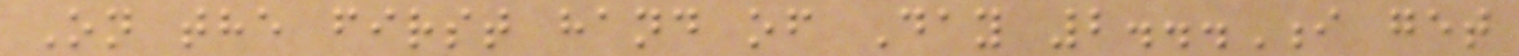On the first hand of Day 2...I get
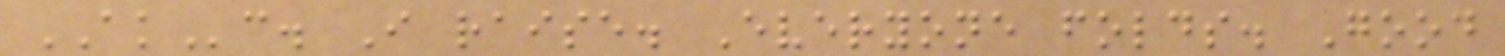AKc. I raise. Everyone folds. Good
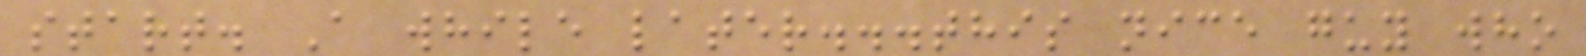start. A while later...this nice guy who
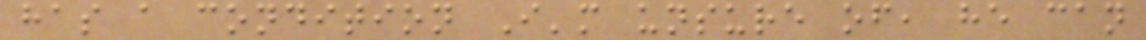has a condition I'm unsure of, he can
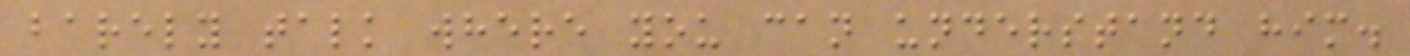barely talk where you can understand him.
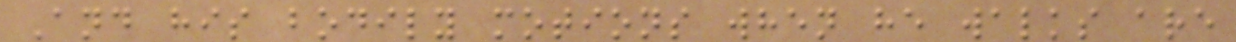And his bodily motions when he walks are
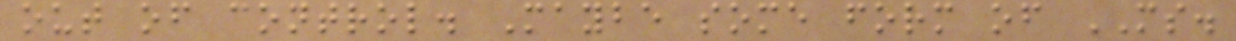out of control. Maybe some form of MS.
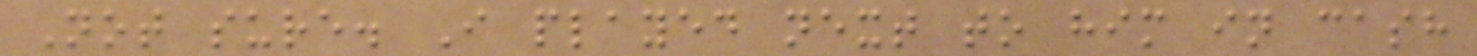Not sure. I played next to him in cash
